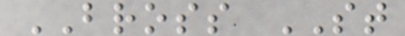BROSS ST
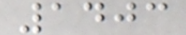1403
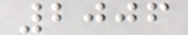2006
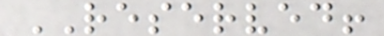RESERVED!
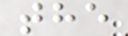the
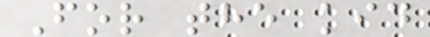For the kid
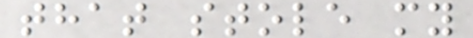that stole my
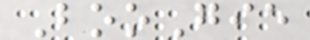BooGie
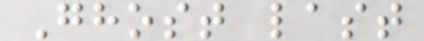Ghost last
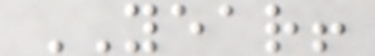YEAR!
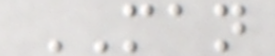MAN
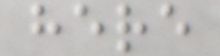here
